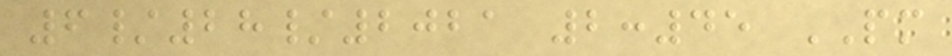6/28/2021 2:45 PM
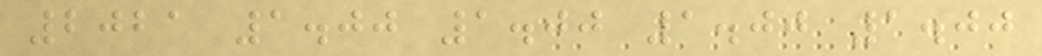2021 1.00 1.00 1.00 1.00
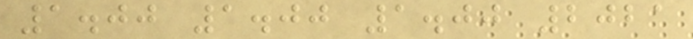1.00 1.00 1.00 2021
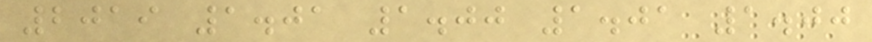2019 1.01 1.00 1.01 1.00
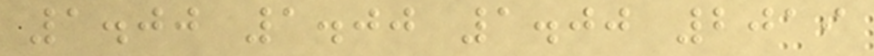1.00 1.00 1.00 2019
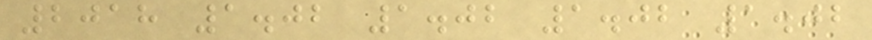2018 1.02 1.02 1.02 1.02
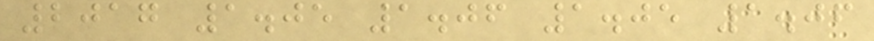2017 1.05 1.06 1.05 1.06
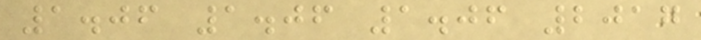1.06 1.06 1.06 2017
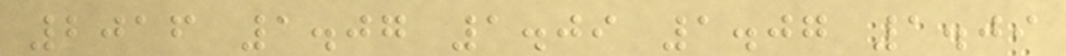2016 1.07 1.09 1.07 1.09
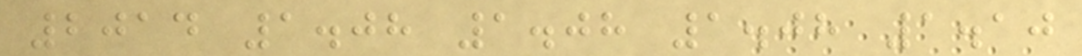2014 1.08 1.08 1.08 1.10
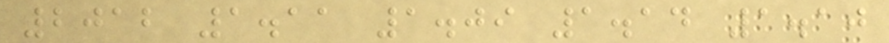2012 1.11 1.09 1.14 1.10
